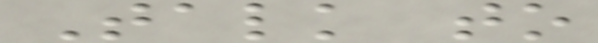Talk to
